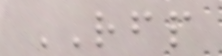RFP
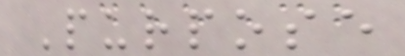Purpose
